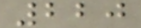220
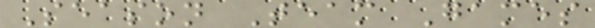Season Team Games
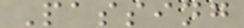Passing
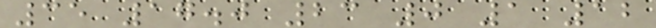35 17.0 23 0 1 12
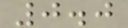0.0
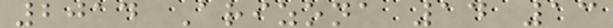2014 Arizona 14 13
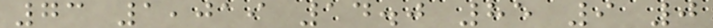73 1,019 14.0 85 9 0
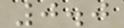0.0
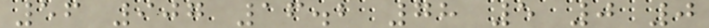56 907 16.2 78 5 0 0
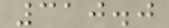310.0
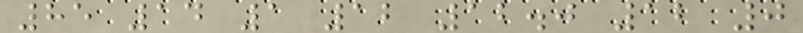85 14 1 12 12.0 12 0
